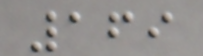169
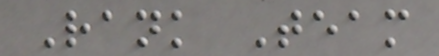Rank Team
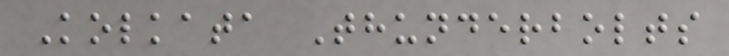Kolkata Thunderbolts
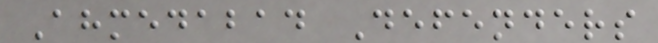Ahmedabad Defenders
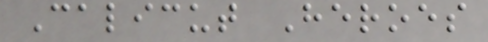Calicut Heroes
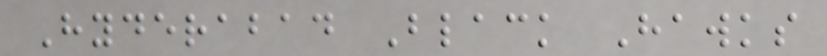Hyderabad Black Hawks
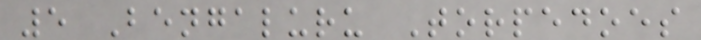5 Bengaluru Torpedoes
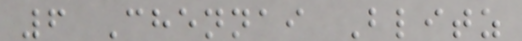6 Chennai Blitz
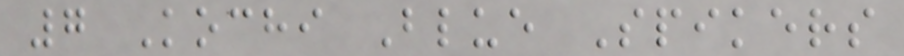7 Kochi Blue Spikers
